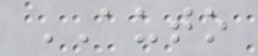AUTO
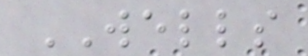WELLS
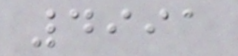4991
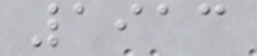1913
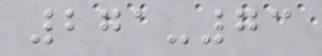271-73
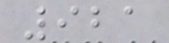921
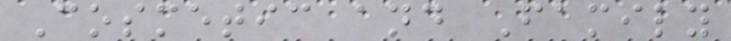Cosmetic and Family
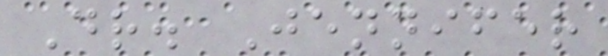Dr. Jennifer
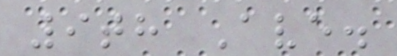9th Ave.
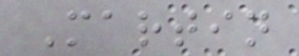Martin
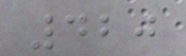420
